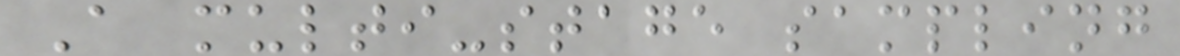A multi-stage sampling
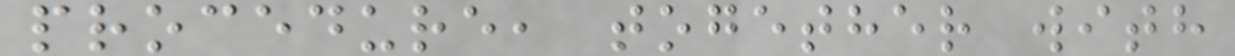procedure, together with
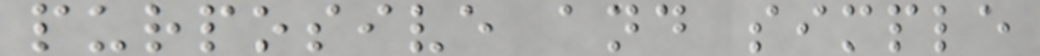purposive and simple
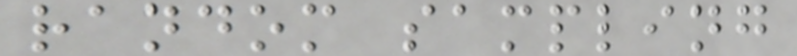random sampling
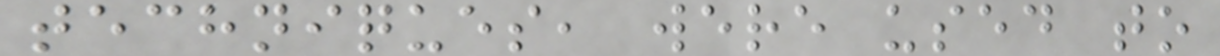techniques, were used to
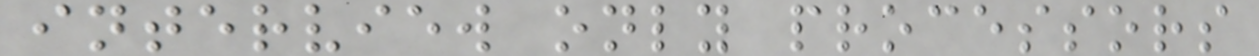interview only processors
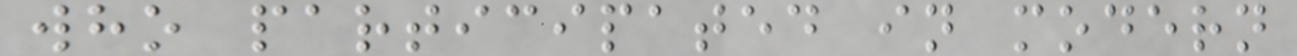who participated in modern
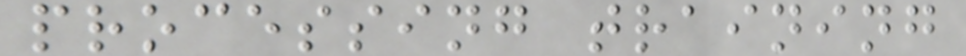processing training
